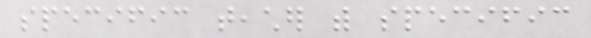specific teacher with specific
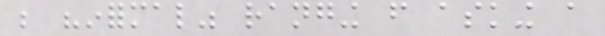be "informal" ranging from asking a
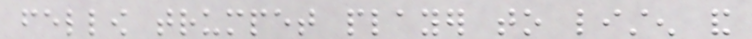fellow trumpet player to listen and
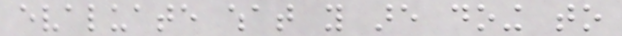evaluate what you are doing to
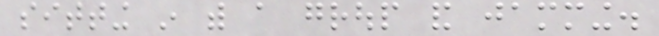sitting in with a group and jamming.
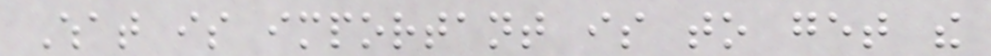What is important is to get the
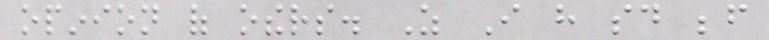opinion of others. As I have said before
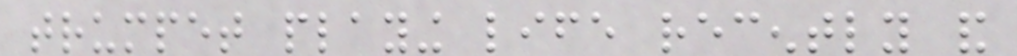trumpet playing life recently and
